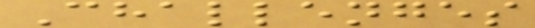Challenges
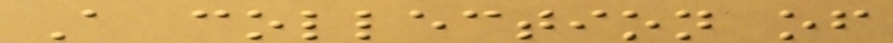A collection of
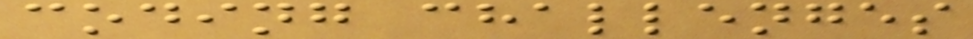coding challenges
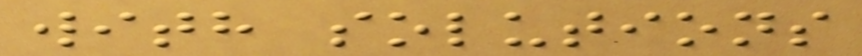with solutions
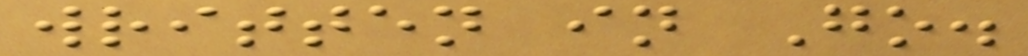written in Go.
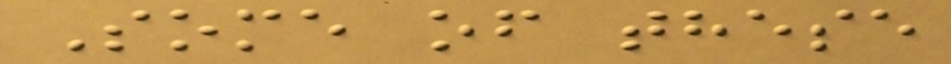Some of these
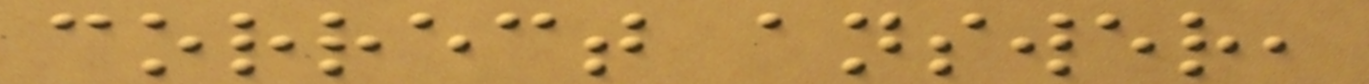correct answer,
